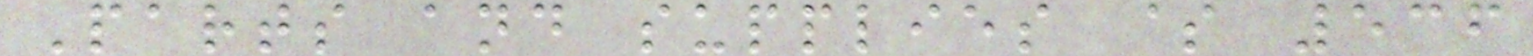Parts and supplies $ 536
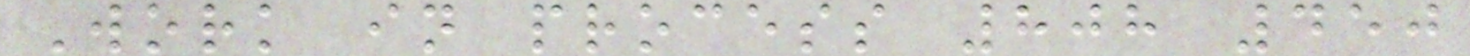Work in process 808 450
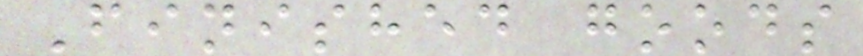Finished goods
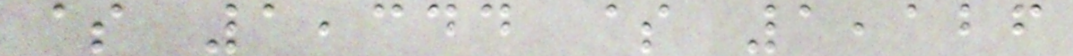$ 1,344 $ 1,126
